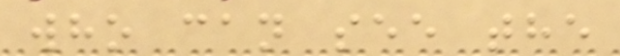who can see the
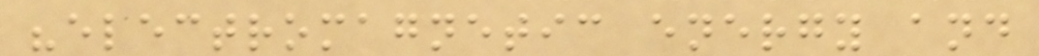"electromagnetic energy and
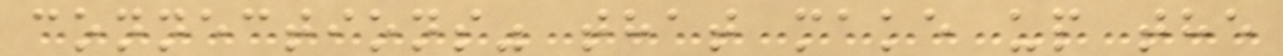connections" that make up the
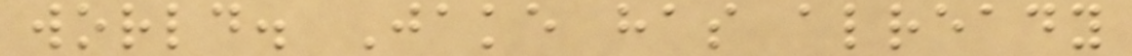world. Jake has already
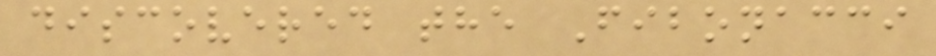discovered the Fibonacci
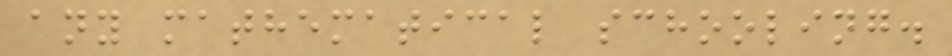any mathematical schooling.
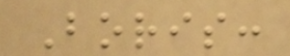Boris:
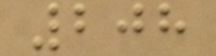208
